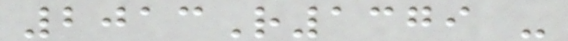2013R1379 -
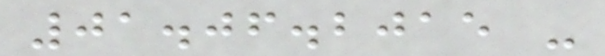01.06.2015 -
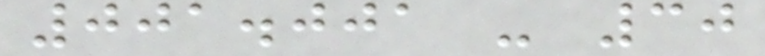001.001 - 30
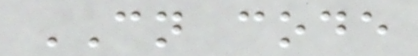CN code
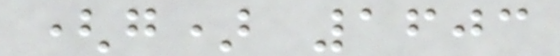(g) 1603
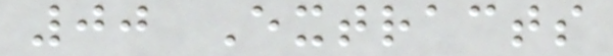00 Extracts
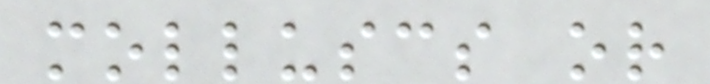molluscs or
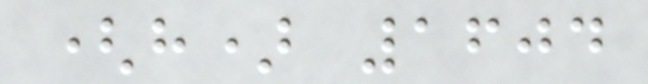(h) 1604
